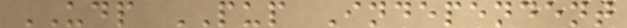UDP PUP Independent
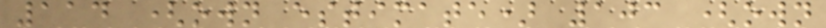114 (own estimate) 103 (own
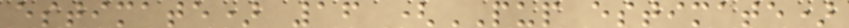estimate) 16 (PUP estimate)
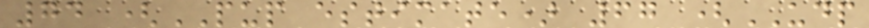74 (PUP estimate) 67 (UDP
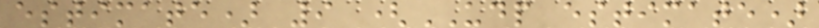estimate) 9 (UDP estimate)
